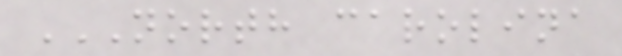NORTH CAROLINA
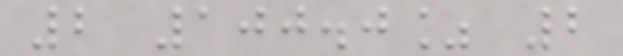2 100.0% 2
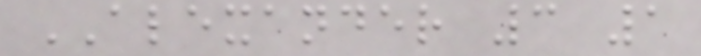ALEXANDER 3 1
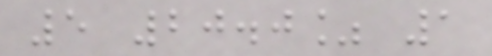5 20.0% 1
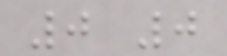0 0
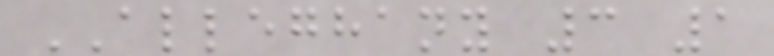ALLEGHANY 3 1
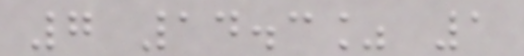7 14.3% 1
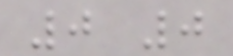0 0
